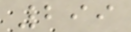299
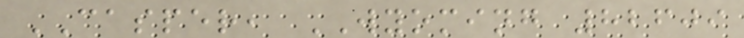CASPER, WYOMING 82609
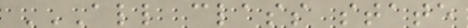ALL CLASS STATE
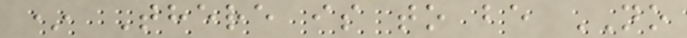* There is to be NO
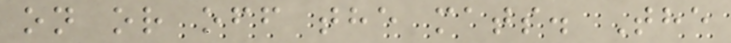on or off the mats. The
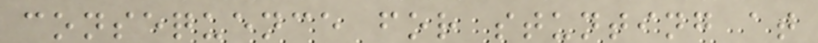consequence for stunting at
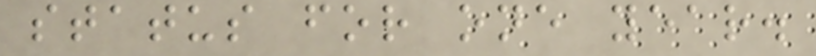status for one year.
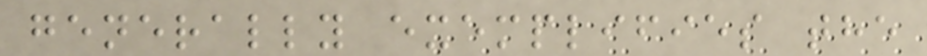generally exemplifies the
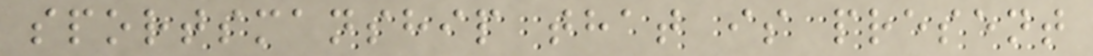sportsmanship that is present
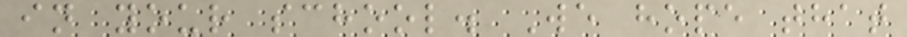in your school. We hope that
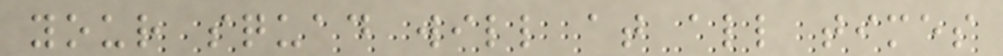your squad will at all times
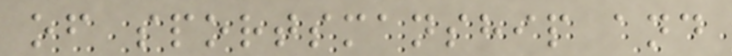of sportsmanship and
